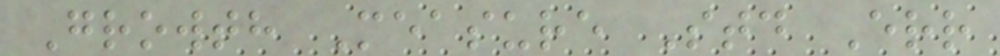Growth Measure Std Err
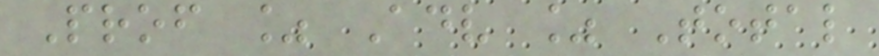Prof % Adv % Total
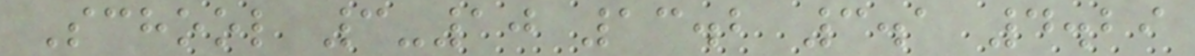School 3-10 13.2 3.1 4.29
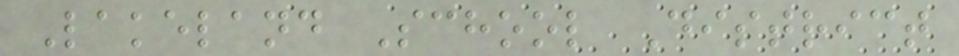Lakeland School District
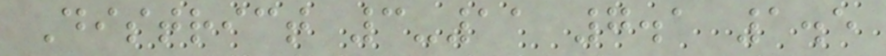District 3-11 7.1 1.5
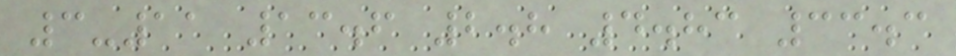3-11 13.6 2.8 4.83 33.3
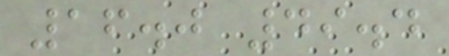16.0 49.4
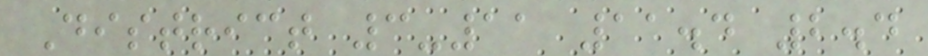District 3-11 11.4 2.4
